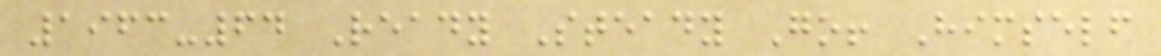1963-64 Ready Steady Go! Himself
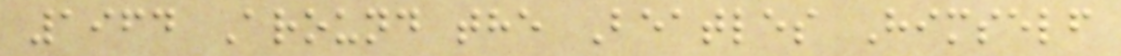1964 Around the Beatles Himself
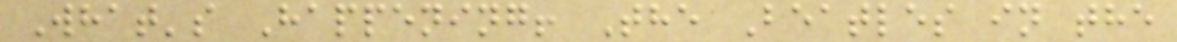What's Happening! The Beatles in the
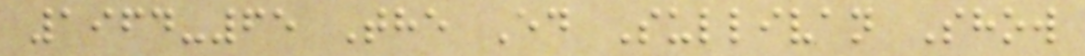1964-65 The Ed Sullivan Show
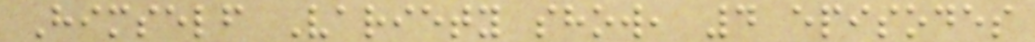Himself Variety show, 4 episodes
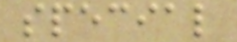special
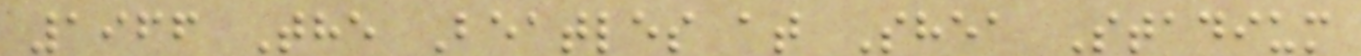1966 The Beatles at Shea Stadium
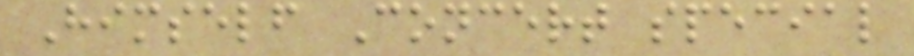Himself Concert special
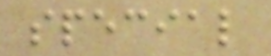special
